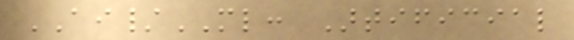AI/ML: Artificial
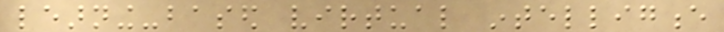learning-based virtual intelligence
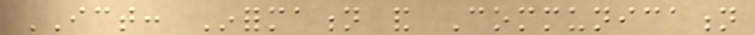ICT: Information and Communication
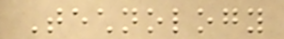Technology
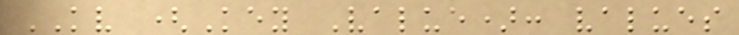KV (Key Value): values
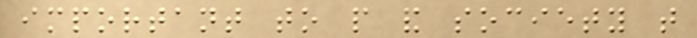important to people and society that
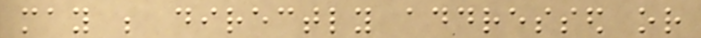may be directly addressed or
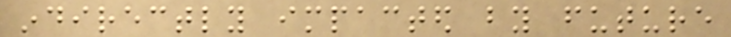indirectly impacted by future
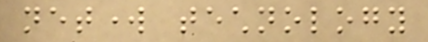network technology
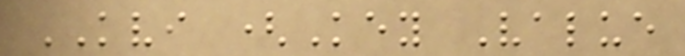KVI (Key Value
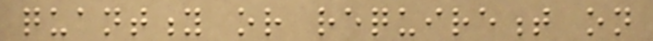quantity or requirement on
